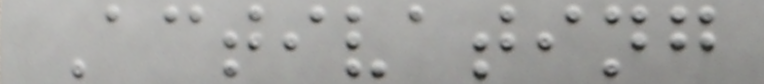Activating
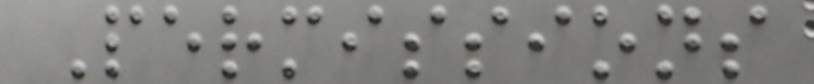Permissions
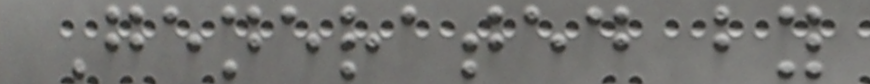Generated by
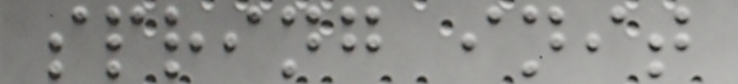spring init
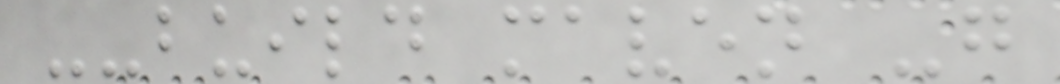--build maven -g
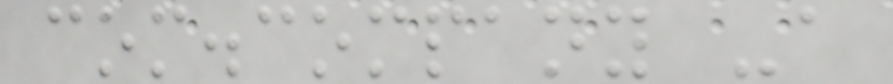com.company -a
